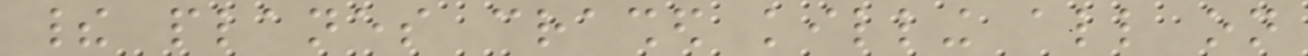their planes crashed killing all on
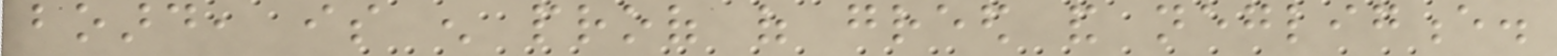board, is enough proof of greed and negligence.
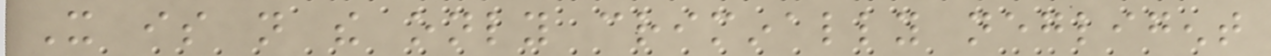It is not the only criminally negligent
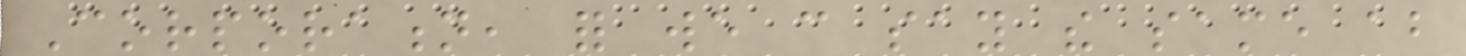Corporation, for we can say the same about
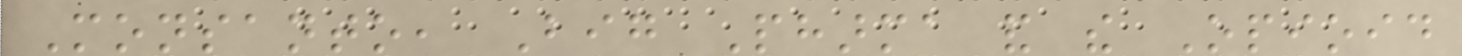Monsanto, Big Pharma and the Opioid
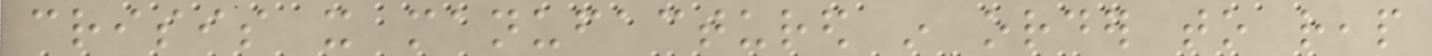crisis it manufactured in order to reap
